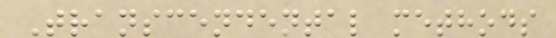Transcendental methods
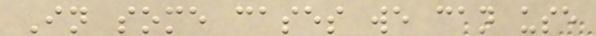In some cases we can use
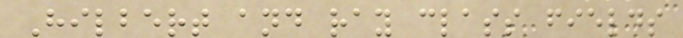Hilbert and ray class fields
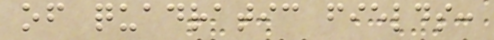of quadratic fields:
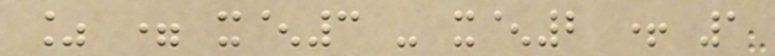% = x^3 - x^2 + 1
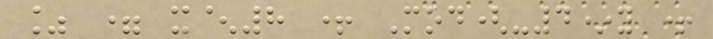% = x^8 + Mod(-4*y +
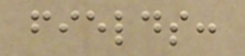fields:
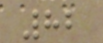82
